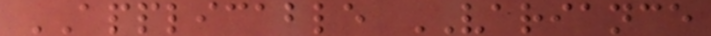APPLICABLE VARIANCE
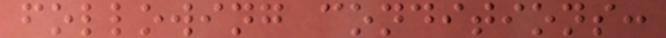following conditions:
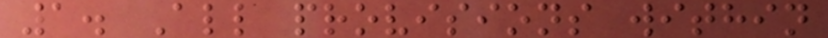1. All provisions within
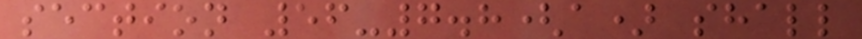section 56-7.8(a) shall
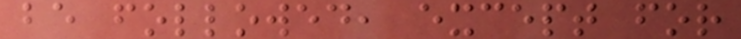be followed, except for
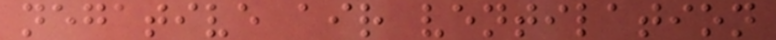negative air ventilation
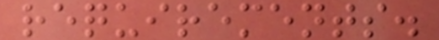requirements.
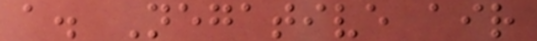a. Negative air
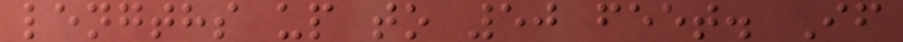lengths up to 50 feet. If
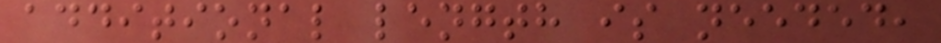additional length is needed,
